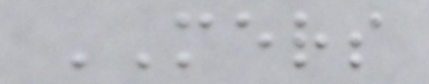MERS
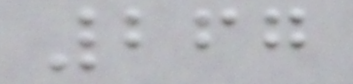267
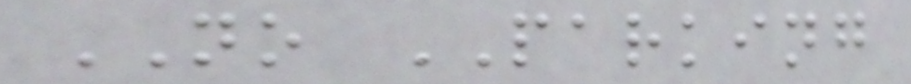NO PARKING
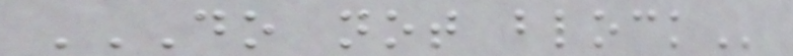DO NOT BLOCK
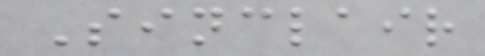Sinclair
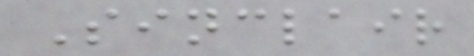Sinclair
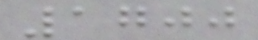1700
